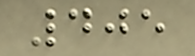405
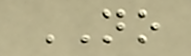NO
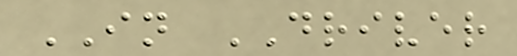IN DRIVER
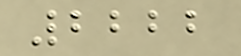2222
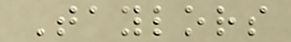Taylors
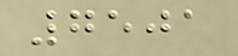7501
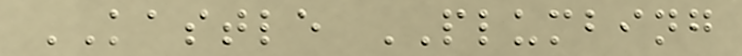KASTLE PLUMBING
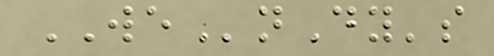WEnDy's
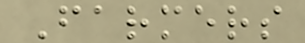Farmers
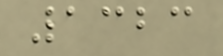1323
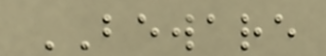BEWARE
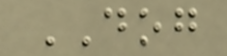DOG
